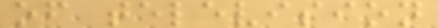of television
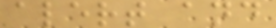alert and
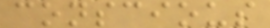conscious
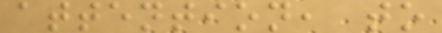attention, to
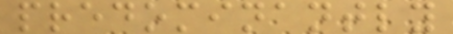predominantly
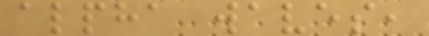alpha waves,
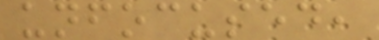unfocused,
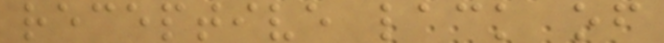receptive lack of
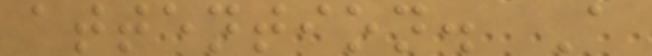attention. A
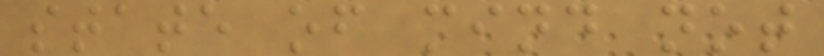state of mind not
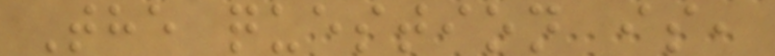The question is,
